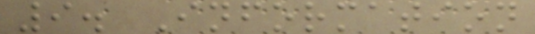9. Information
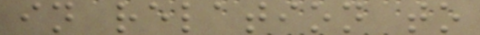in relation to
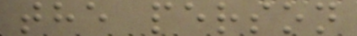the person
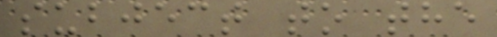subject to the
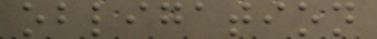obligation
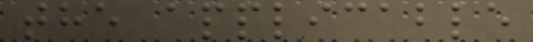the applicable
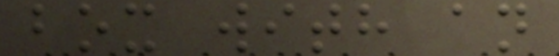box with an
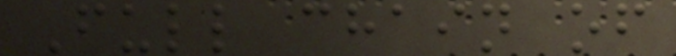Full chain of
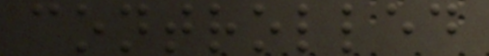controlled
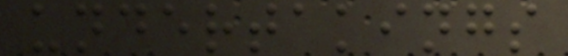undertakings
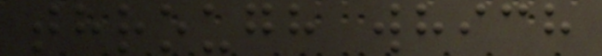through which
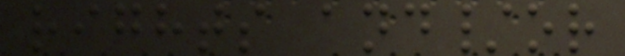rights and/or
